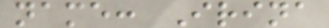name: Irina
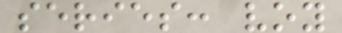series: voy
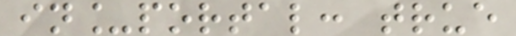in_portal: true
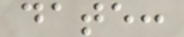date:
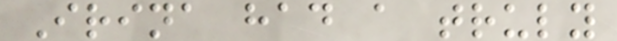Irina had a truly
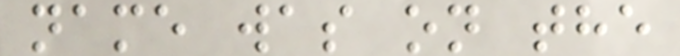name was on the
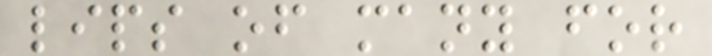lips of many for
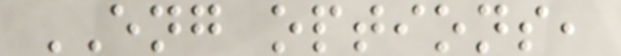ENG options,
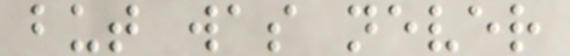but was never
